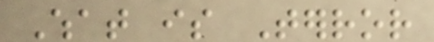What is Terror
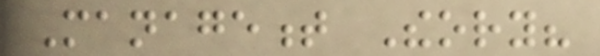Management Theory?
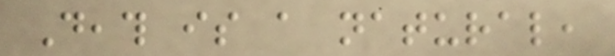Death is a natural,
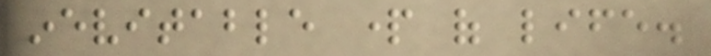inevitable part of life.
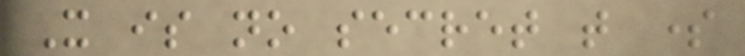It is no secret that some
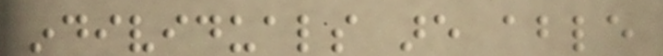individuals are able
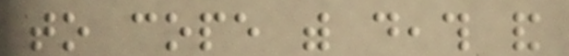to cope with death and
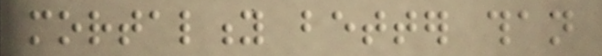mortality better than
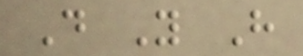Do You Have
